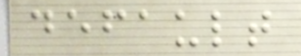default
